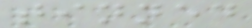tinned
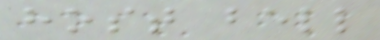host bell
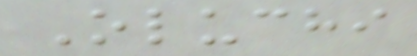Oluchi
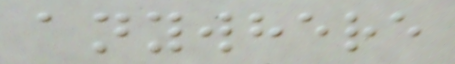anywhere
